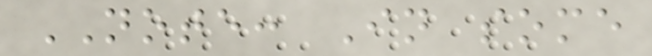NOTE: In some
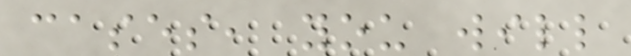cases, you will
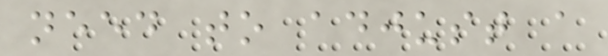need to adjust a
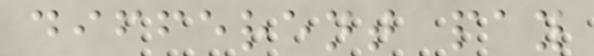different pay
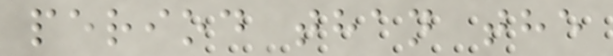period than the
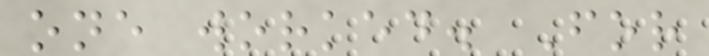one worked. For
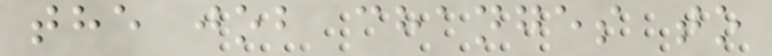the job changes to
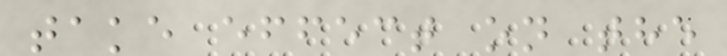take effect on the
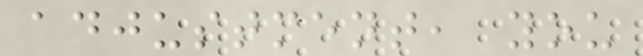adjustment, you
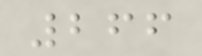266
